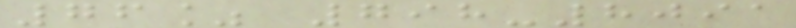76% 798-8091
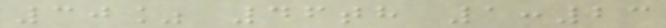30% 46th 1:23
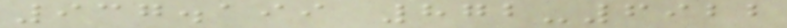937.199 872-6922
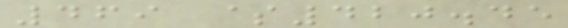469 $420.45
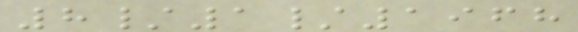8/1/1968
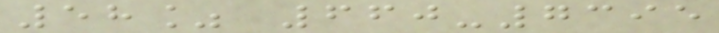58% 660-7395
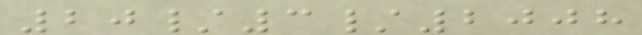20/3/2008
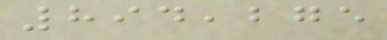894,275
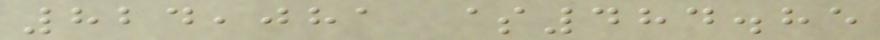824,081 $484.85
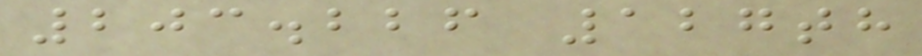203.226 127th
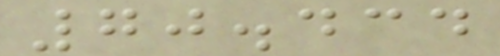70.434
